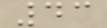43
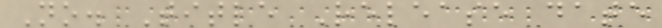No. Title Release date
